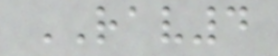RAV4
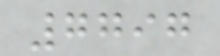7797
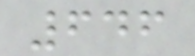646
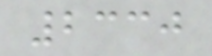2330
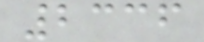2336
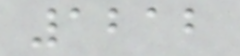1212
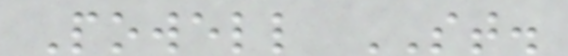Powell ST.
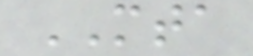MTA
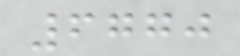6770
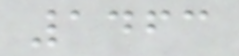1463
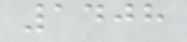1408
